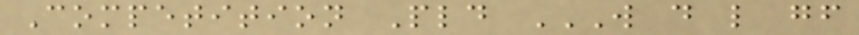Competition Pld W D L GF
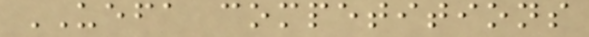UEFA competitions
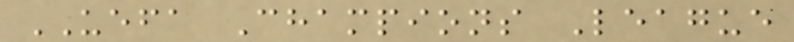UEFA Champions League
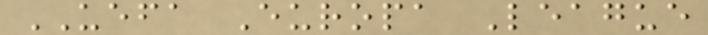UEFA Europa League
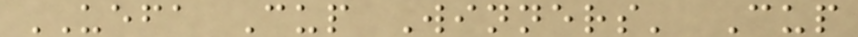UEFA Cup Winners' Cup
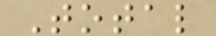Total
